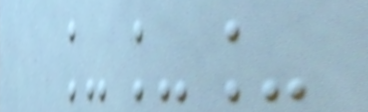___
